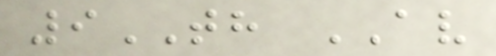9TH AV
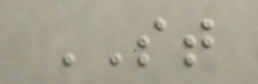ST
